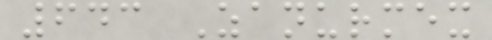643 Zanurmex
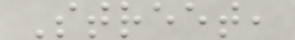Street,
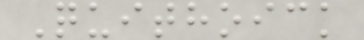Quithoick
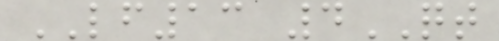LF13 4QT
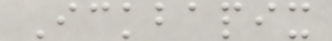Ickbapix
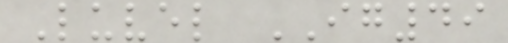Luvel IG49
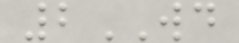2WD
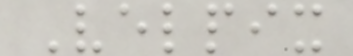Velpix
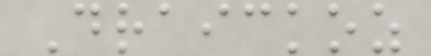Draickoz
